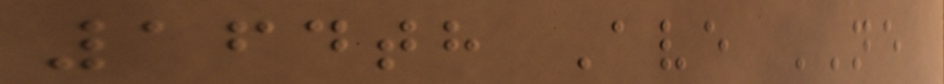164th Ave NE
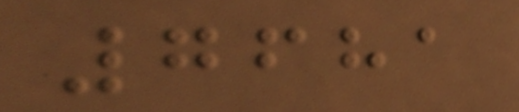7681
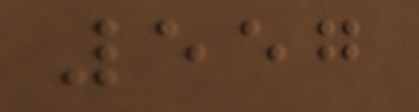557
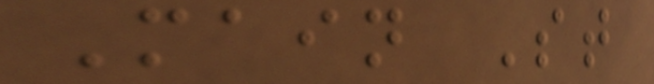Main St
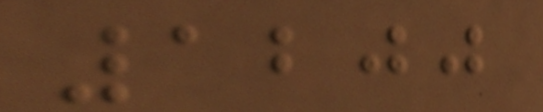1200
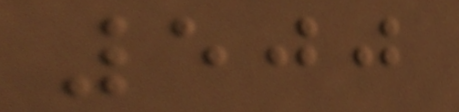500
